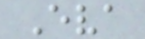Eva
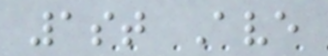1st Ave
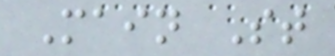Main St
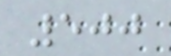500
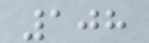108
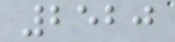2520
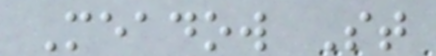Meadow St
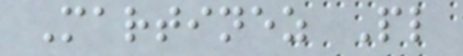Martinez Pl
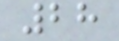28
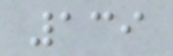139
